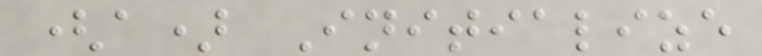(a) Initialize
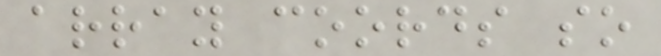array coords so
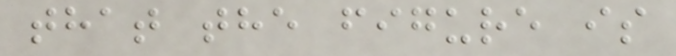that the figure is
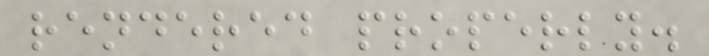rendered properly.
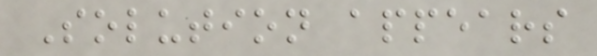Solution appears
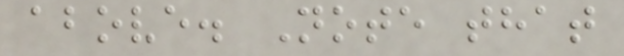above. Note that
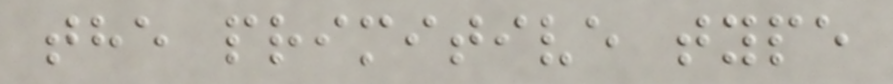the primitive type
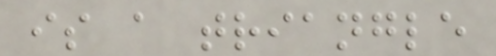is a triangle
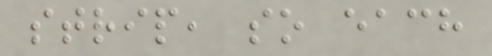strip, so each
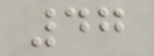47
